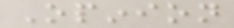Opinion
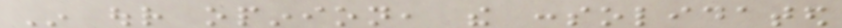In our opinion, the consolidated
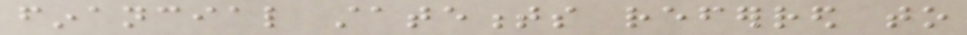financial statements referred to
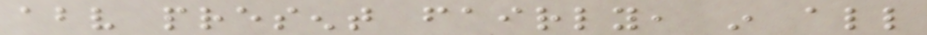above present fairly, in all
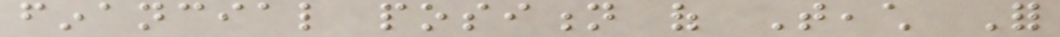financial position of Teach For
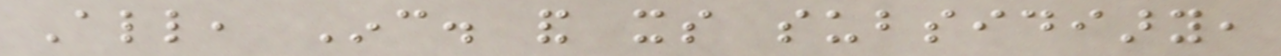All, Inc. and its subsidiary,
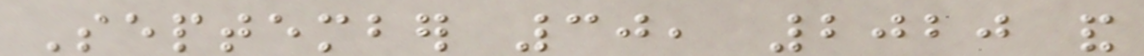September 30, 2020 and
